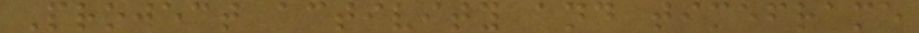Project activity and timeframe
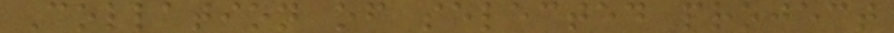Collation of selected project
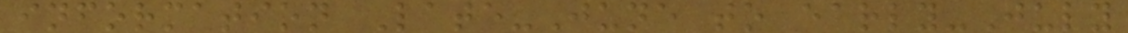information Late-June to early-July
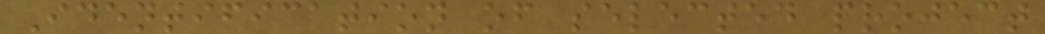Identification of selected project
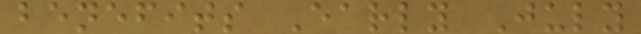benefits Early July
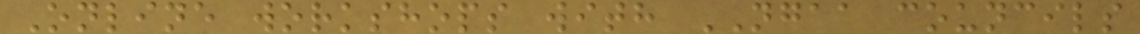Online workshops with NGAA councils
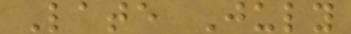Late July
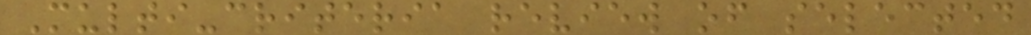Multi-criteria review of selected
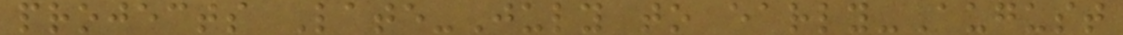projects Late-July to early-August
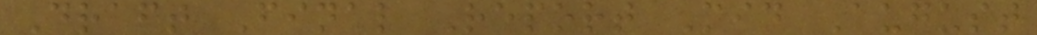Draft Final Report Mid August
